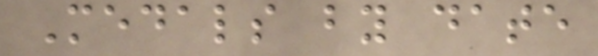Medals by date
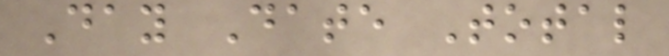Day Date Total
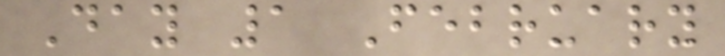Day 1 February
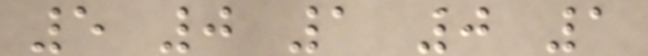5 0 1 0 1
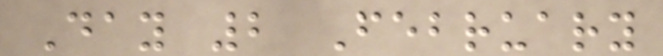Day 2 February
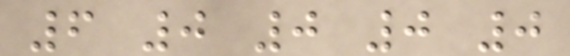6 0 0 0 0
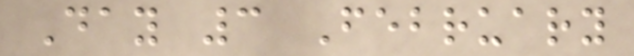Day 3 February
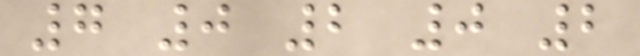7 0 2 0 2
